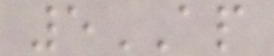5AP
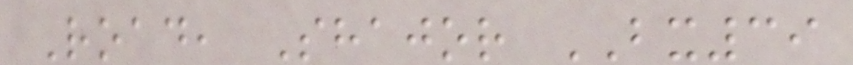Road, Shajor BX39
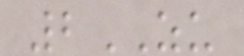2ZU
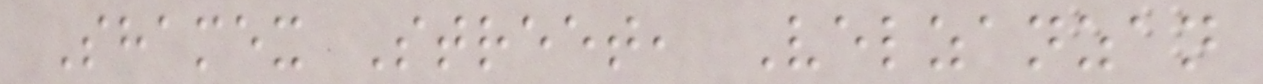Shamex Street, Velzanzan
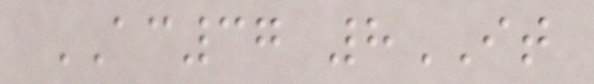AC37 8IT
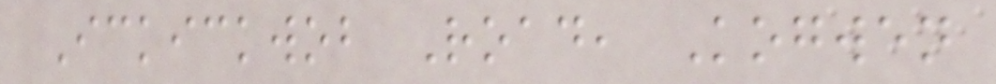Ickickwob Road, Kogwen
